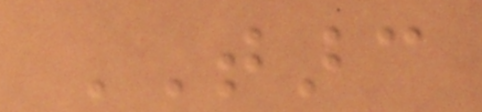TARC
